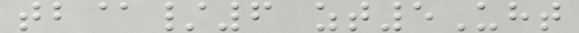tb@/6 zt5Uht
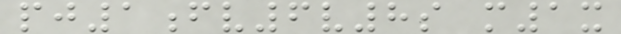pj1fv6v8s m1x
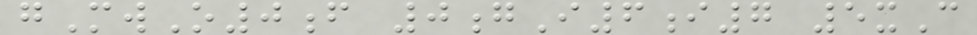gMwO0f 0gI6i7 5xC
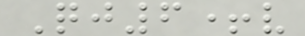Qj6+v
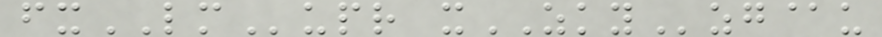fxLMupr xZKYzg@u
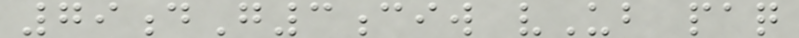79dG3ciw vUb paq
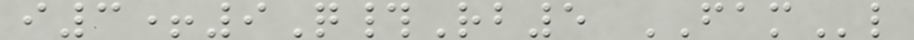i3+9Q#Rb5 FAMl
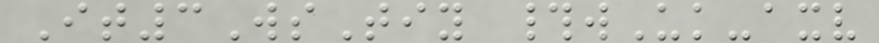It3WsTiy #wUk-axv
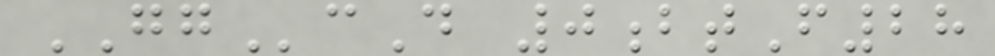GGcD 0btF28
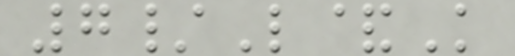7/L&K
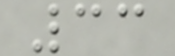33
